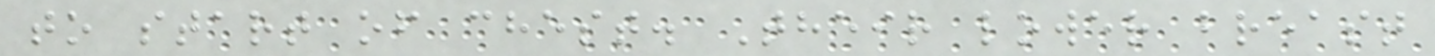to start of chest. Their lower breast
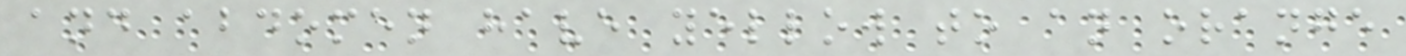and abdomen have yellow to an orange
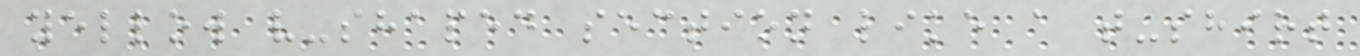yellow v-shaped section like a t-shirt
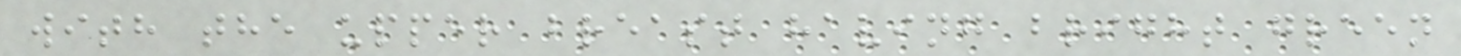with the upper breast having bright green
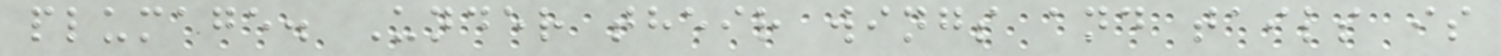plumage. Under their wings and tails is
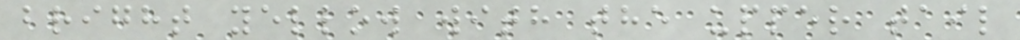bright yellow with the upper tail
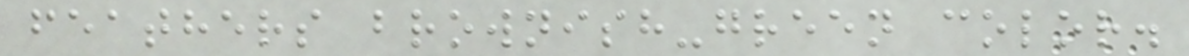feathers brownish-green color.
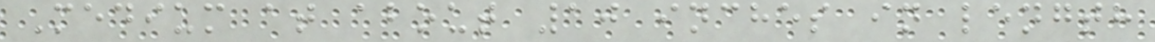Medium at about 10 inches in length
